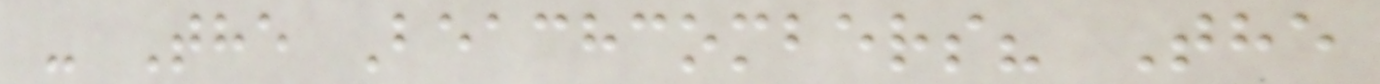- The Beachcombers? The
